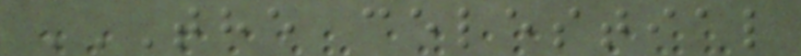THE CELESTIAL
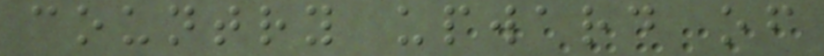country upward of
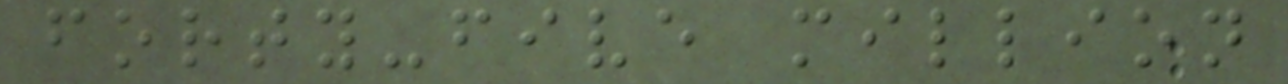forty-five million
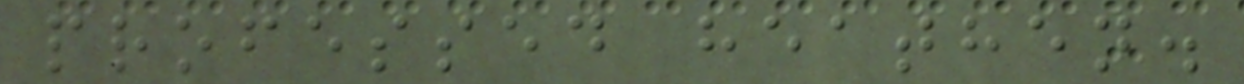professed heathen.
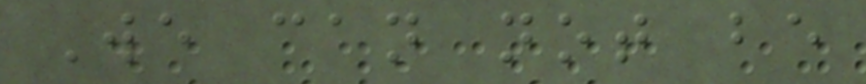We can not be
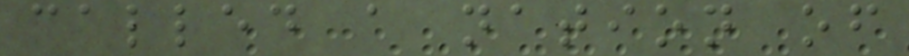called a nation of
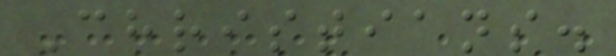Christians.
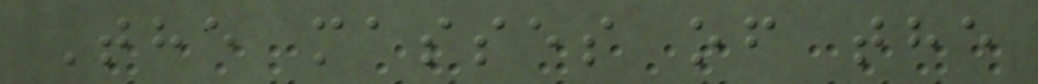The masses of the
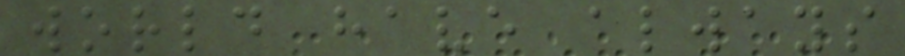world have always
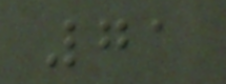71
